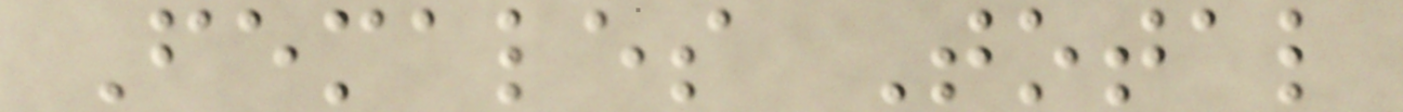Females Total
